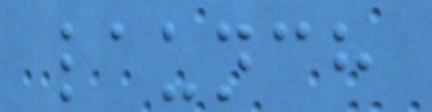launch
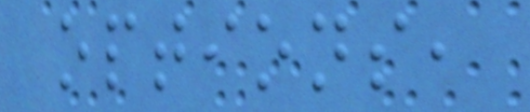options,
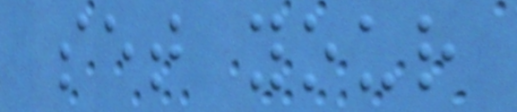set your
